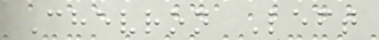Chevron Left
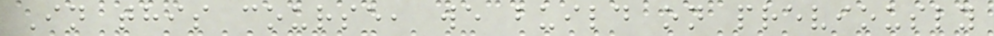In this course, we build on previously
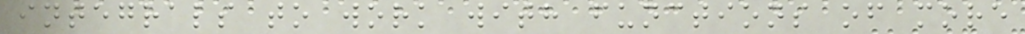integrals to work with functions of more
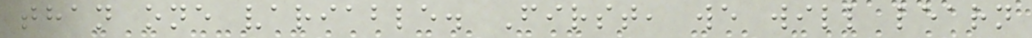than one variable. First, we will learn
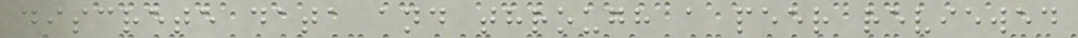discrete data and through a peer reviewed
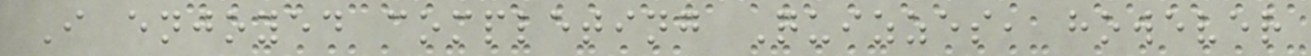I enjoyed completing Quizzes, however
